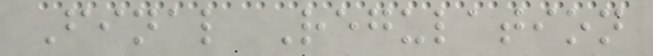Final Regulation
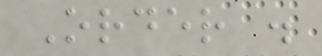Order .
